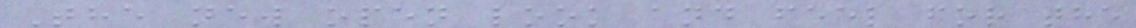The new open look and feel for the
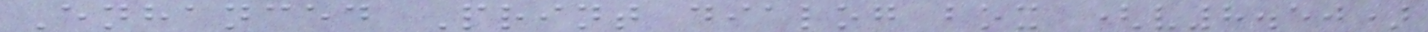Enhanced Print dialog box (v8.50)
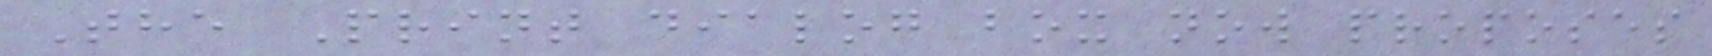The Print dialog box now proposes
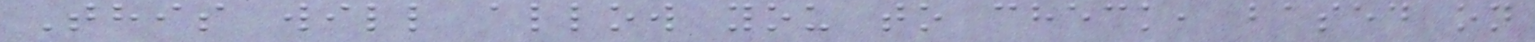This will allow you to check, based on
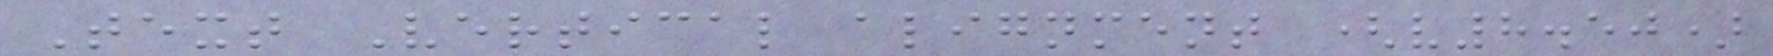Text Vertical alignment (v8.50)
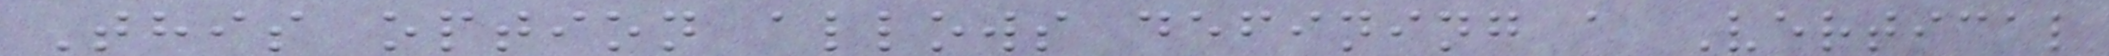This option allows defining a Vertical
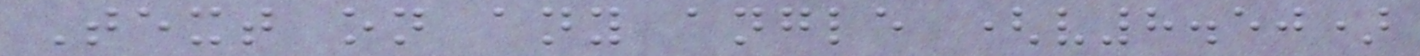Text on any angle (v8.50)
